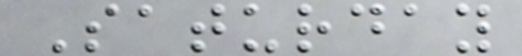Saturday
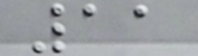11
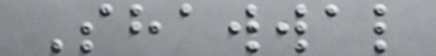Shawwal
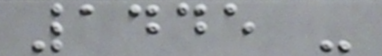1445 -
